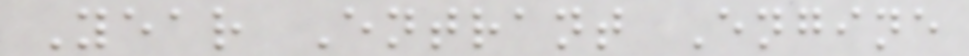Year Entrant Engine
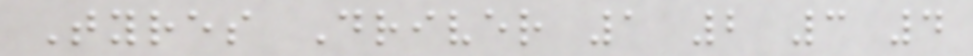Tyres Driver 1 2 3 4
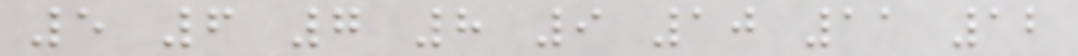5 6 7 8 9 10 11 12
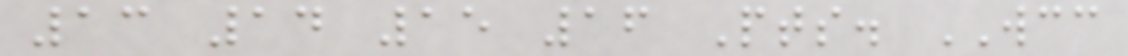13 14 15 16 Pts. WCC
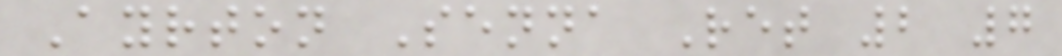Ayrton Senna Ret 2 7
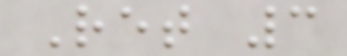Ret 3
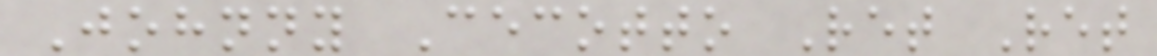Johnny Cecotto Ret Ret
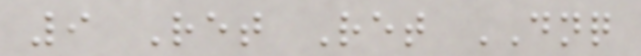9 Ret Ret DNQ
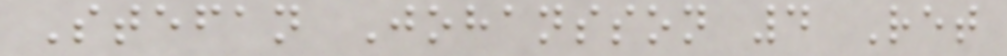Stefan Johansson 4 Ret
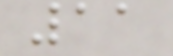11
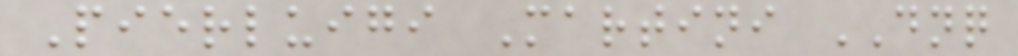Pierluigi Martini DNQ
